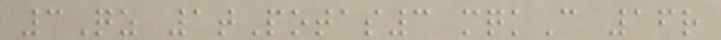3Qz 1tPotas3 mqkC 16r
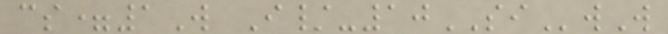cs=1W I/-10SIwW
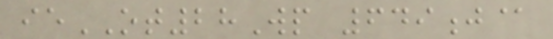ieOT28Wp 649j@
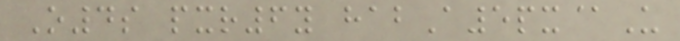O4s pxr6y habA5px@U
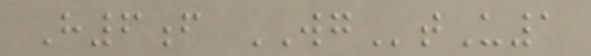H6f WGtU1
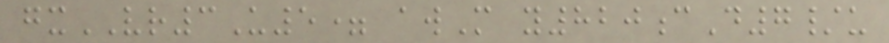gxVR3U5= awM y820cD7/u
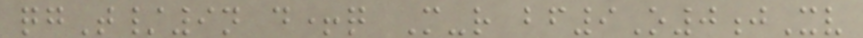qgT/9n d+q M-r bf9O0jXv
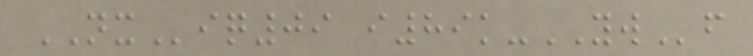NXiq09 i89k-YWf
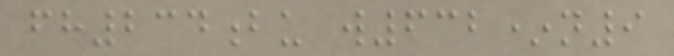fh234bu w632*n9
